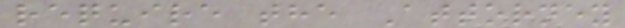require the Attorney
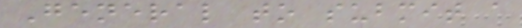General to submit a
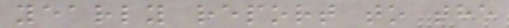yearly report to the
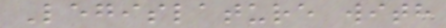Legislature with
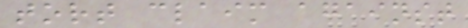tort claim against
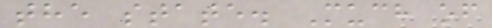the state. Much of
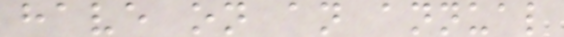have on an annual
